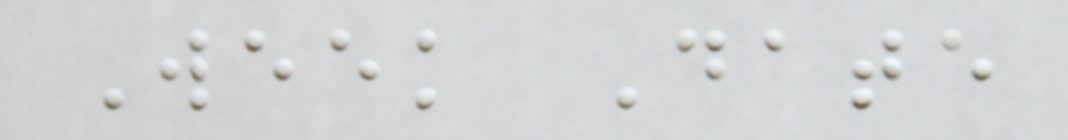Week Date
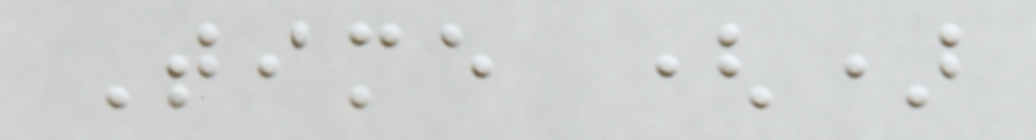Time ()
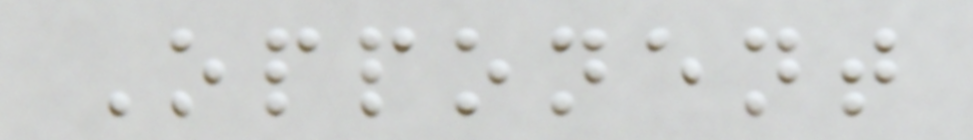Opponent
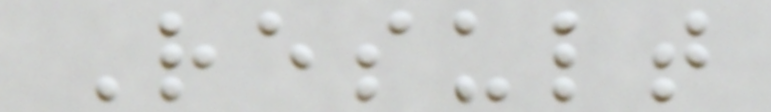Result
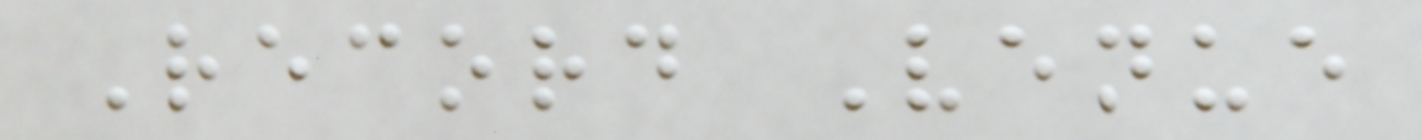Record Venue
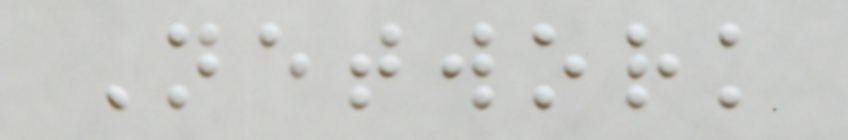Network
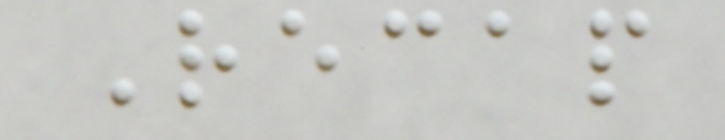Recap
